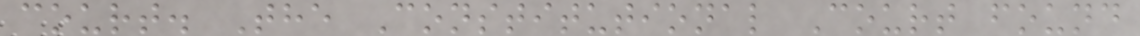court. The Constitutional Court found
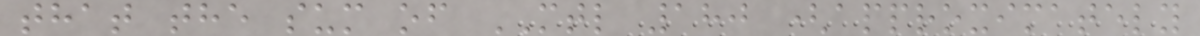that the sum of MTL 180 (approximately
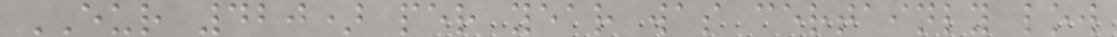EUR 420) per year was certainly low
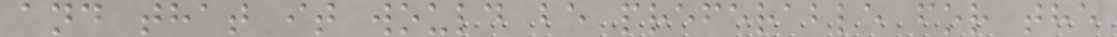and that it would be preferable for the
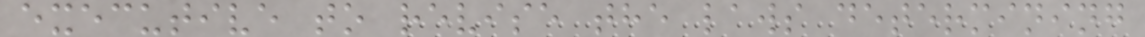executive to revise the laws determining
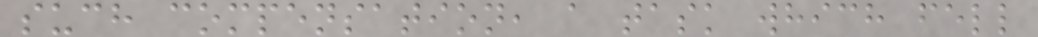such compensation, a task which fell
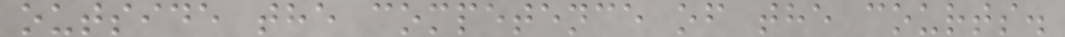outside the competence of the courts.
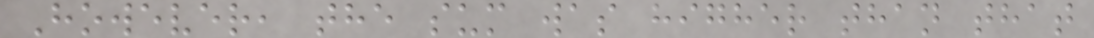However, the sum was higher than that
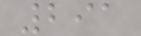291
